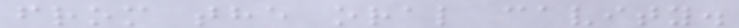from the oral cavity.
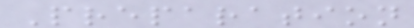Preparation
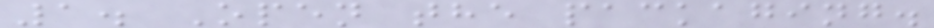1. Open the packaging.
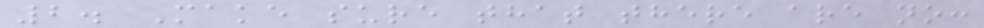2. Make sure that there are no:
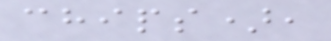chips),
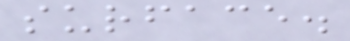surface.
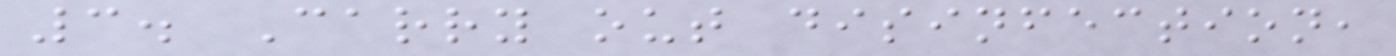3. Carry out disinfection,
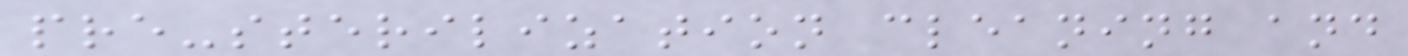pre-sterilization cleaning and
